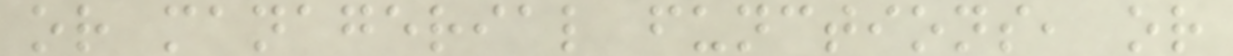or managerial functions, or
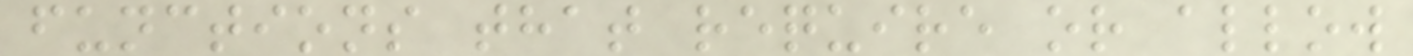functions that require or allow
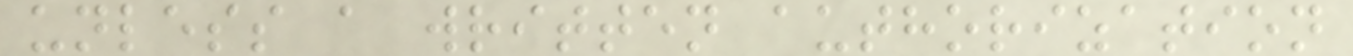unless a written authorization
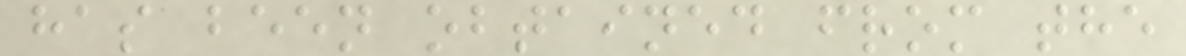has been obtained from the
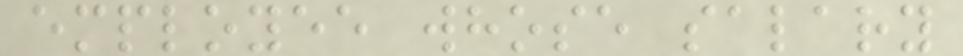employee whose salary
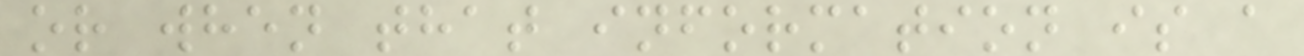or when that information is a
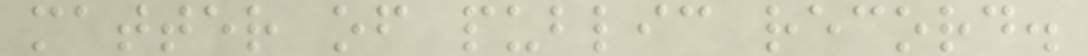matter of public record.
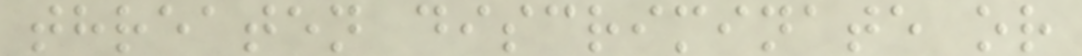threaten discriminate or
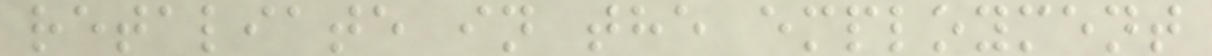retaliate in the employment
